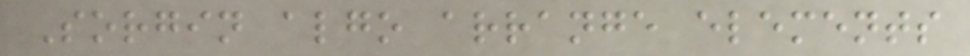Sorgin algo arrange elements
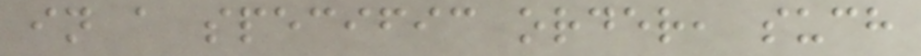in a specific order, such
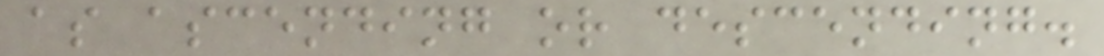as ascending or descending.
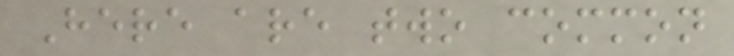Here are two common
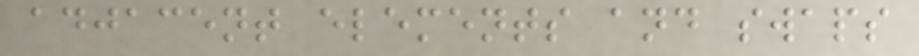adjacent elements and swaps
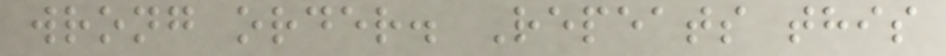wrong order. Repeats this
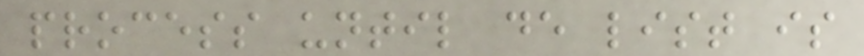process until de list is
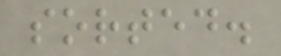sorted.
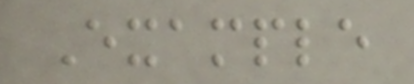Example
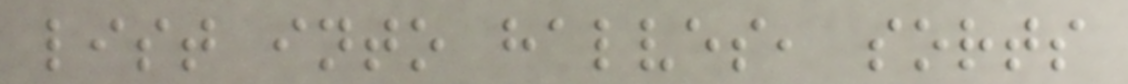list into halves, sorts
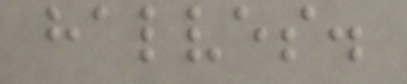halves.
